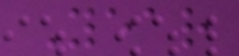Year
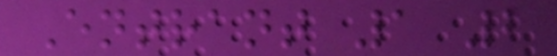Entrant 1 2
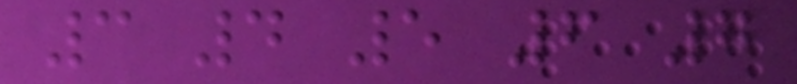3 4 5 6 7
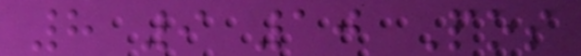8 9 10 Pos
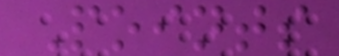Points
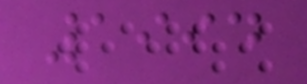1994
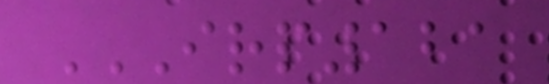IRP121
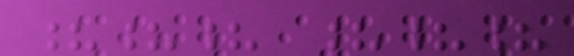??? ???
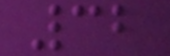32
